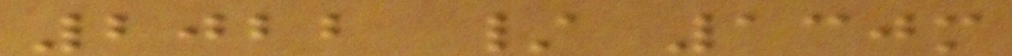2022 / 130m
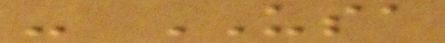- USA
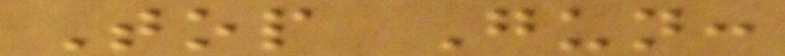Top Gun:
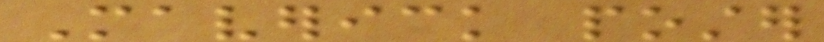Maverick poster
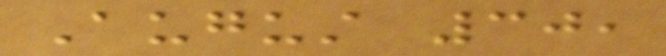August 30,
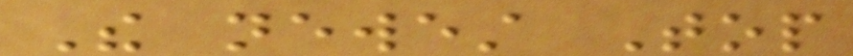The newest Top
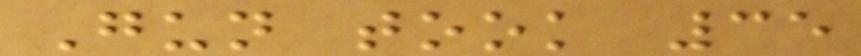Gun took 35
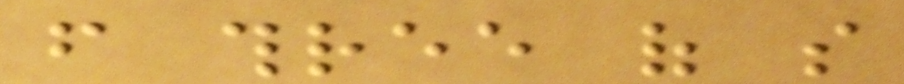from three of so
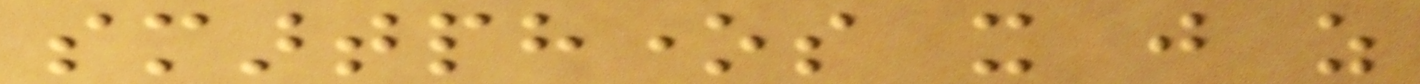smartphones it just as
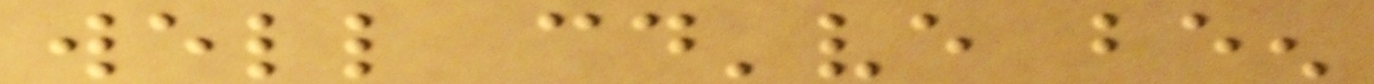well could've been
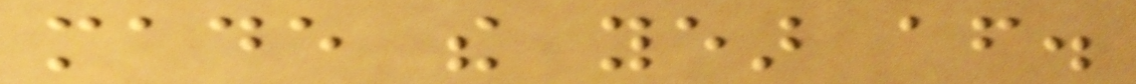made the year after.
